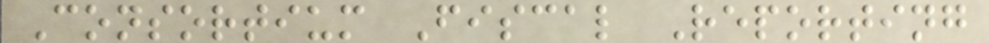Consortium Fiscal Reporting
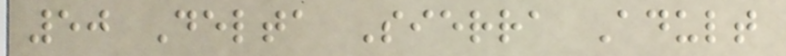50 Delta Sierra Adult
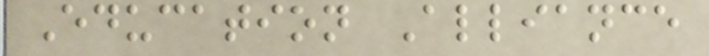Education Alliance
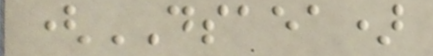(DSAEA)
